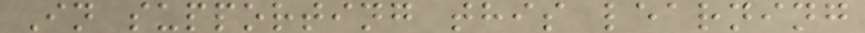In supporting this learning
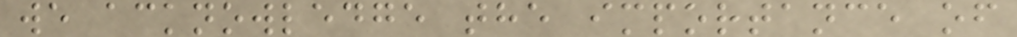we acknowledge the importance of
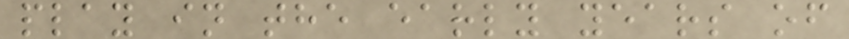play in the early years of
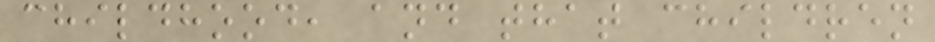childhood, and that children
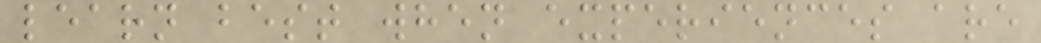learn best when experiences are
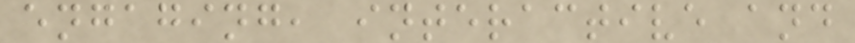engaging, interactive and
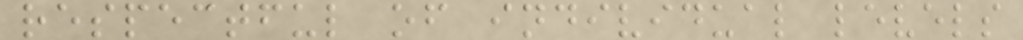respectful of individual levels
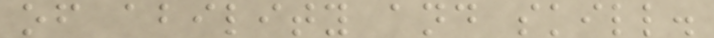of ability and skill.
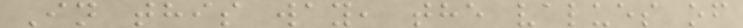In this way, the values of
